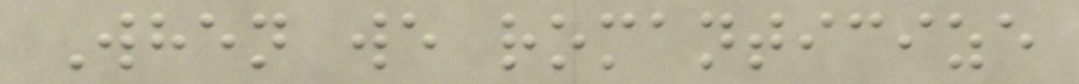When we romanticize
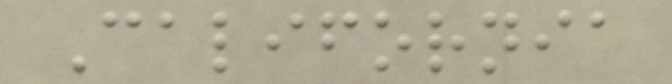California
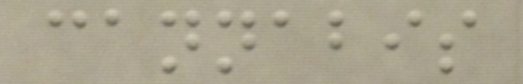cannabis
